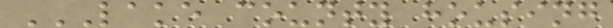LAKE COUNTY HOUSING
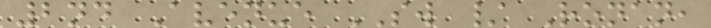2nd Avenue SW / Ronan,
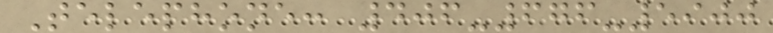Telephone: 406-676-5900
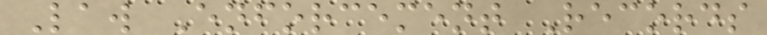Law Enforcement Records
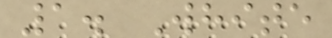1. White
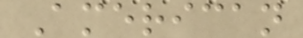American
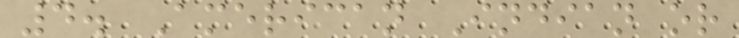4. American Indian or
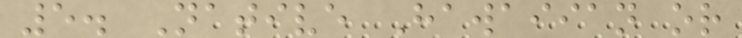5. Native Hawaiian or
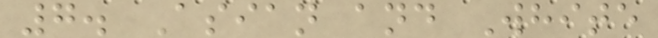7. Asian and White
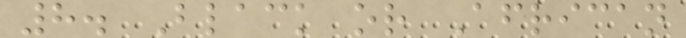8. Black or African
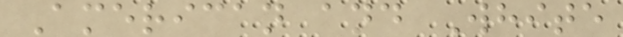American and White
